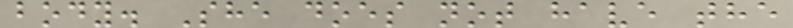body. She does not have the
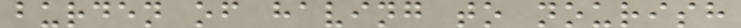burden of having to nourish
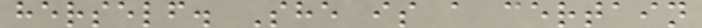herself. She is a certain
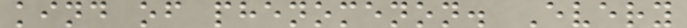kind of phenomenon. Every
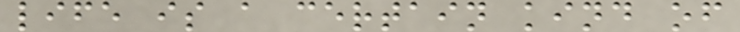life is a certain kind of
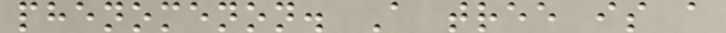phenomenon. A tree is a
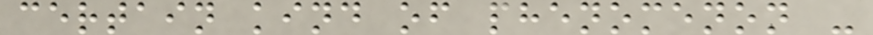certain kind of phenomenon -
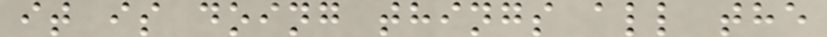it is doing things all the
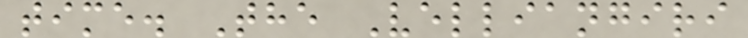time. The Velliangiri
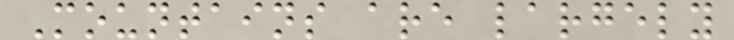Mountains are largely
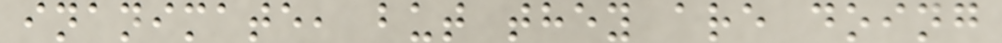inanimate, but they are doing
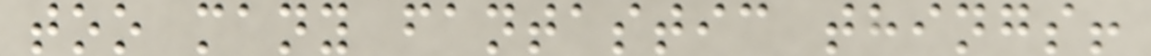too many fantastic things!
